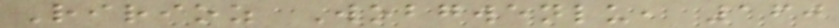Ririoz Wobgwenlu, 160
